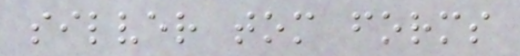silver tom forms
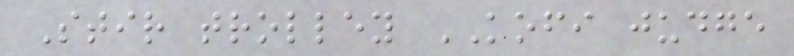Stir trolley KOFI judge
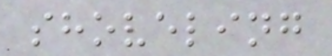shoveling
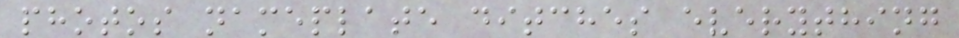photos nameplate ditches everything
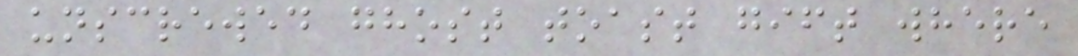unscrewed ghost toast gift where
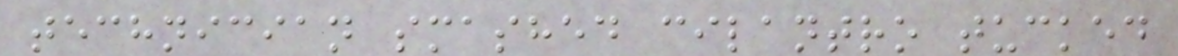technician smashed cilantro tucked
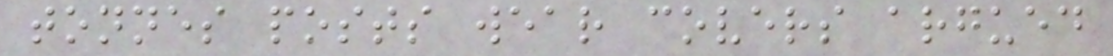tonnes posts wear covers argued
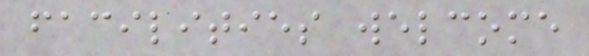facilities welcome
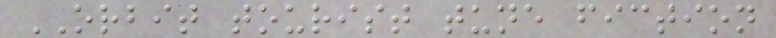ORBIT tourist tune fiction
